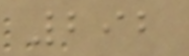292
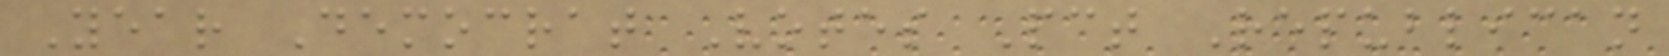Year Democrat Votes Pct Republican
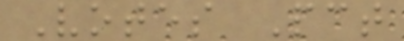Votes Pct
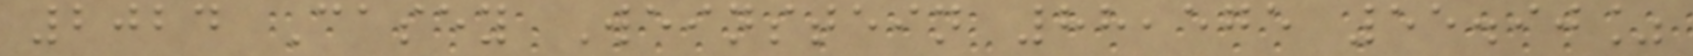2024 Casey Weinstein 88,575 55.90%
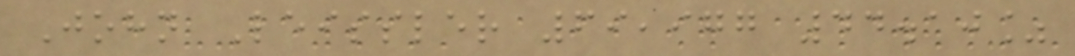John Leissler 69,977 44.10%
